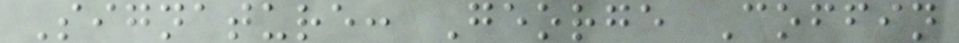Signature: George Coffin
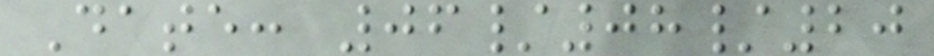Date: 06/08/20
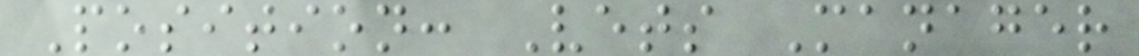Position: Vets Manager
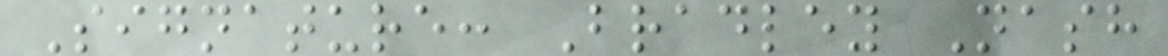Signature: Bradley Nash
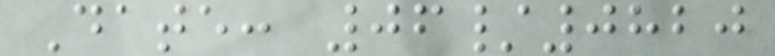Date: 06/0820
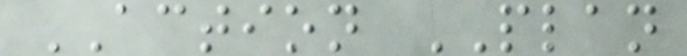ACTION PLAN
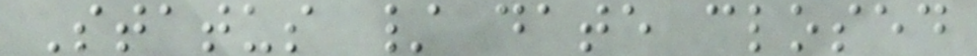Status / date closed
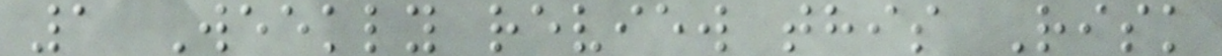1 Weekly review this Risk
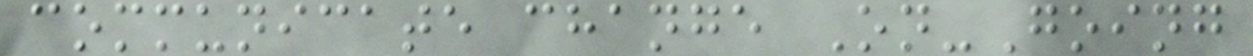communicate change On-Going
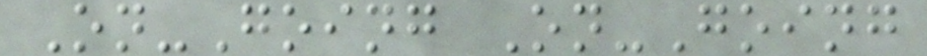On-Going On-Going
